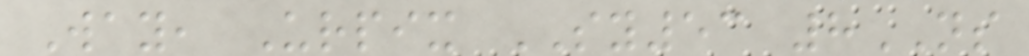Way, Urpix SY53 8NS
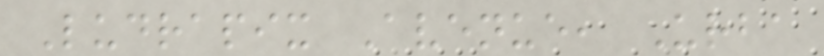Ludrapix Avenue, Urba
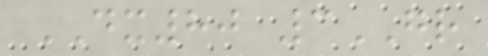DX80 3GR
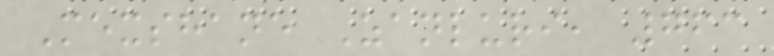Mexshane Zanluri, 763
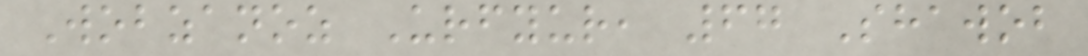Wobzanoz Urfyur, 67 Shawob
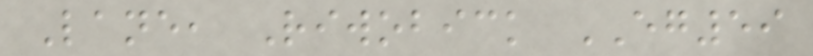Lane, Riwobick EG59
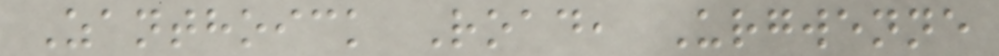Zanthoick Road, Urgwenne
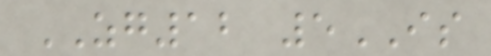ZG12 5IS
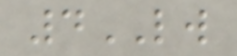4LW
